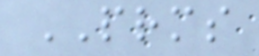PRMS
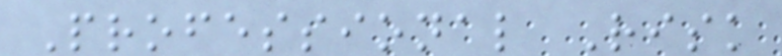Professional Risk
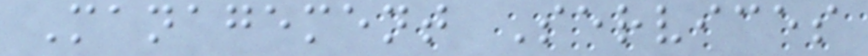Management Services
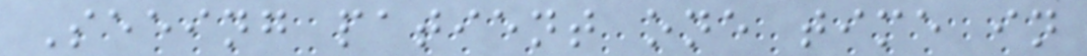Seeing patient one time in
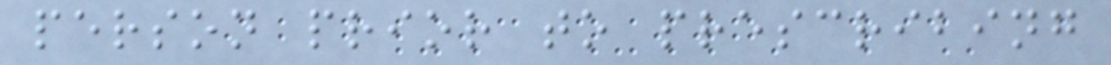person prior to prescribing
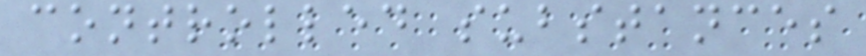controlled substances
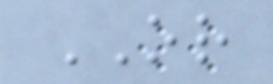OR
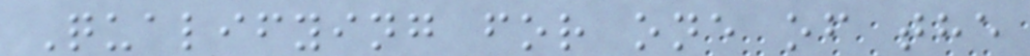Qualifying for one of the
